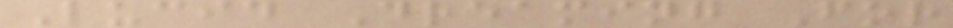Lucid Dreaming For
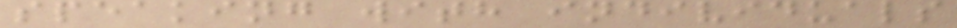speaking with individuals
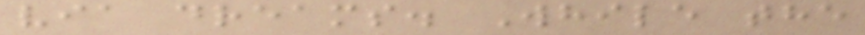via dreams. While the
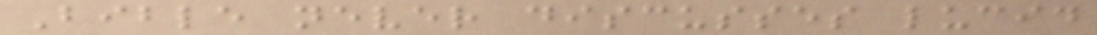Bible never discusses lucid
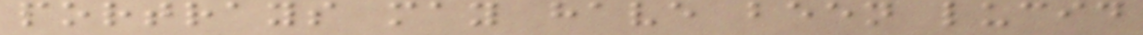portrays may have been lucid
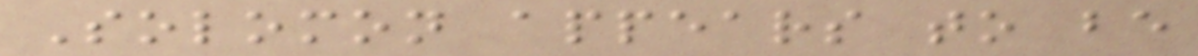Solomon appears to be
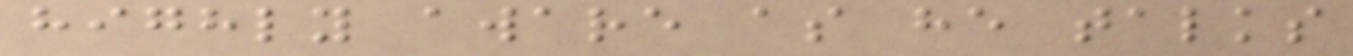highly aware as he talks
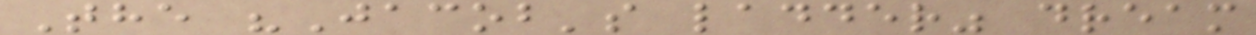The "Jacob's ladder" dream
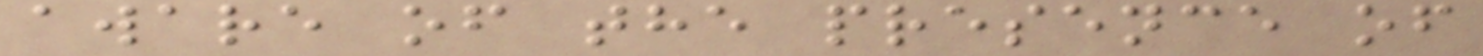aware of the presence of
